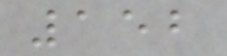152
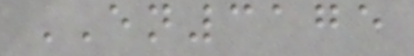EN3175
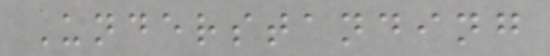Understanding
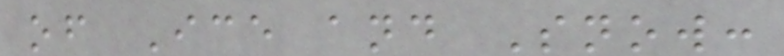of Ice and Snow:
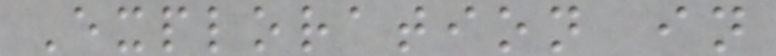Exploration in
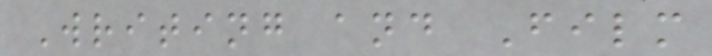Writing and Film
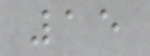15
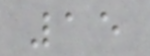15
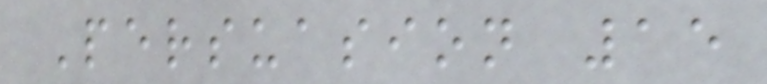Persuasion 15
